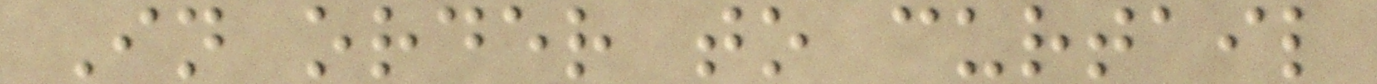In order to curtail
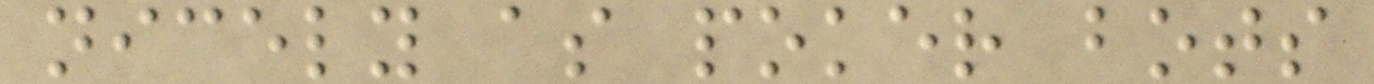nicely as poker bots
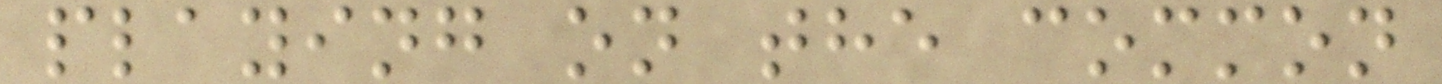playing on the common
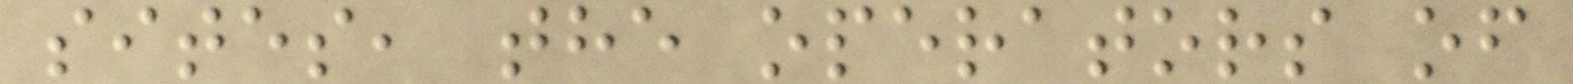sites, the operators of
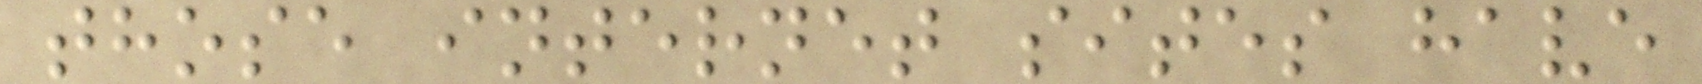those internet sites have
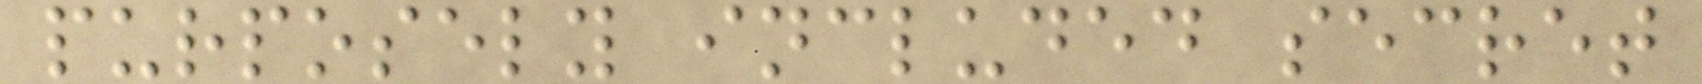purposely included secret
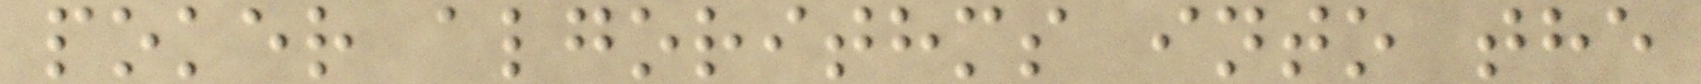poker algorithms into the
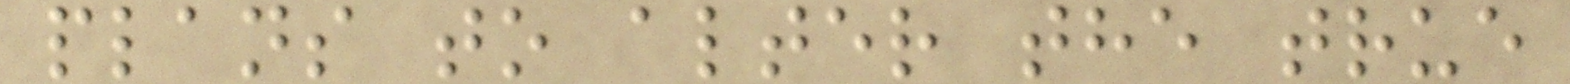plans to alter the true
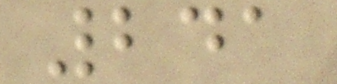241
